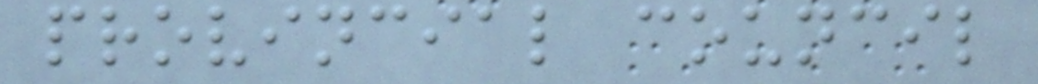provincial council
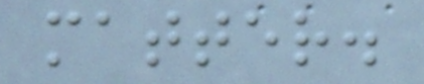matter.
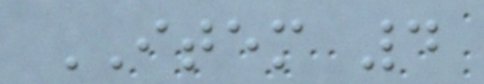ITEM 4
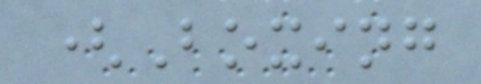(Boxing
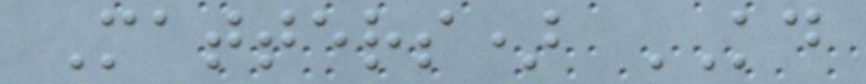Matters) KD
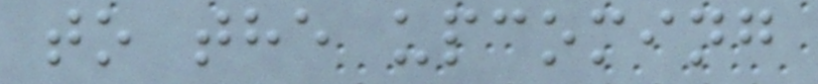to the upcoming
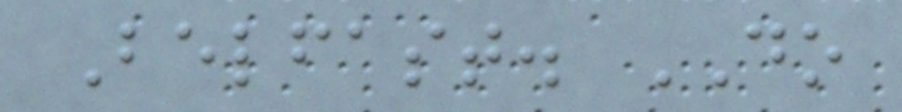Belfast. DO
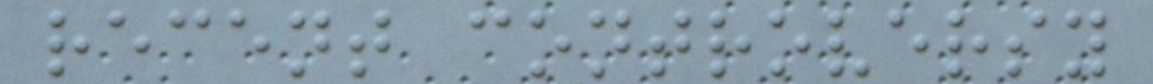recent controversy
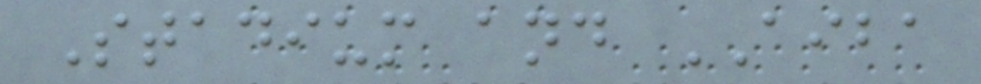Stadium and AIBA
